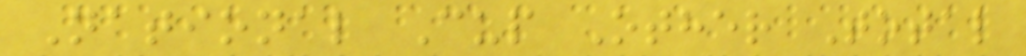National Cup Other Total
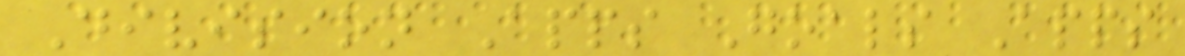Division Apps Goals Apps
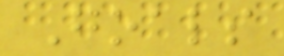Goals
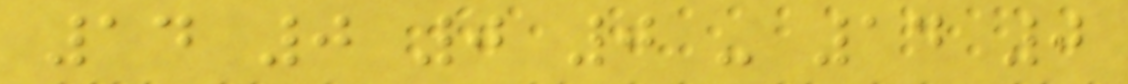14 0 0 0 - 14 0
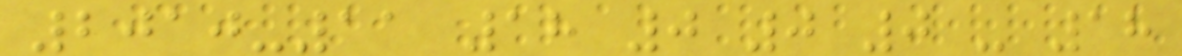2010-11 18 0 0 0 - 18
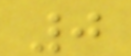0
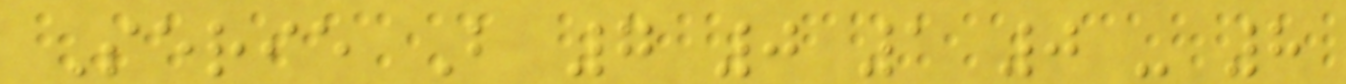Serie B 7 0 1 0 - 8
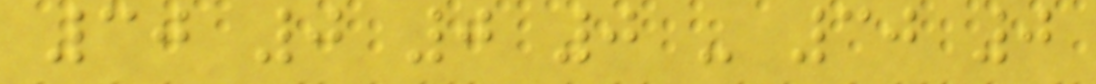30 0 0 0 - 30 0
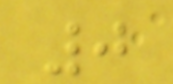0
